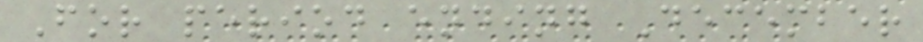For period ending December
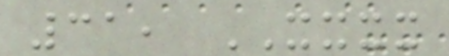31, XXXX
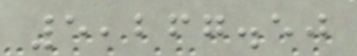5,267.50
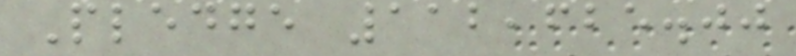Pledge 112,625.00
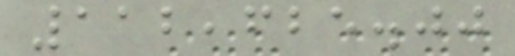112,625.00
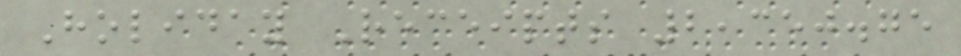Holiday Receipts 2,350.75
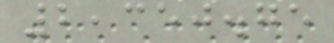2,350.75
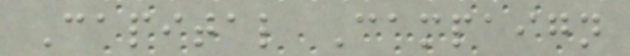Capital Campaign
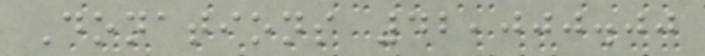Donations 42,000.00
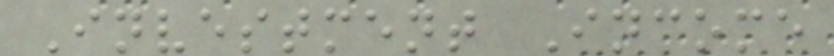Investment Income
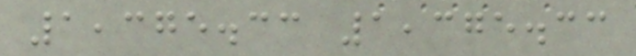1,375.33 1,375.33
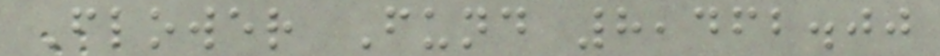Flower Fund 8,462.00
